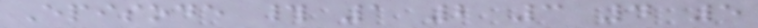Episode # 1 2 3 4 5
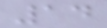14
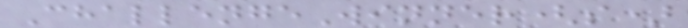ChallengeWinner(s)
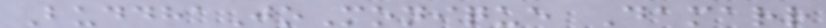BuddhaJoMonique Damarr
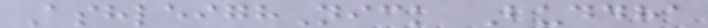AshleighNick Buddha
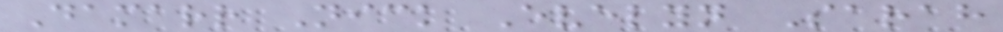Damarr Nick Evelyn Sarah
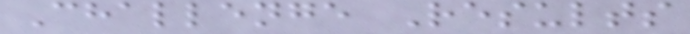Challenge Results
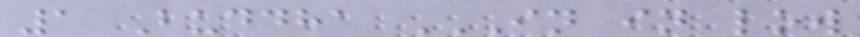1 Buddha IN IN LOW
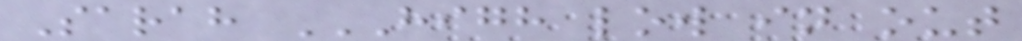Sarah HIGH LOW IN OUT
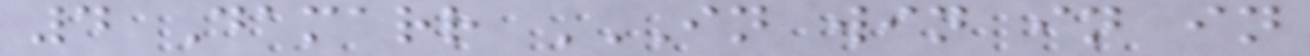4 Damarr IN WIN IN IN
